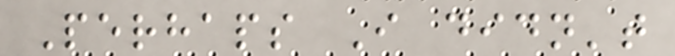Perhaps I didn't
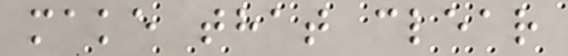make that clear
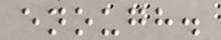enough.
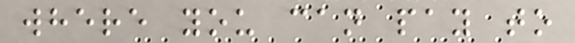where you can pay to
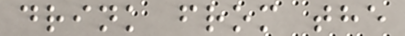drink from the
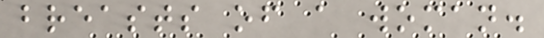breasts of a woman.
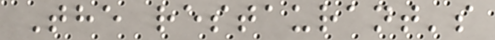The restaurant's
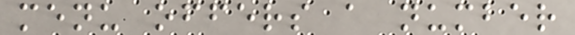menu offers a number
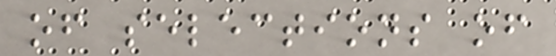of selections of
